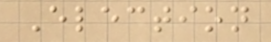Election
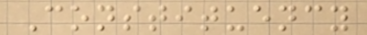Constituency
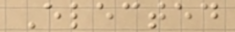Elected
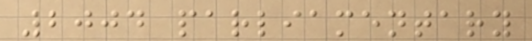2004 parliamentary
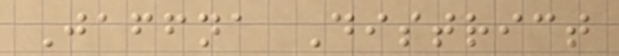Jaffna District
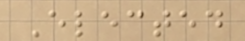Elected
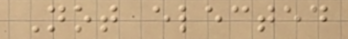Not elected
